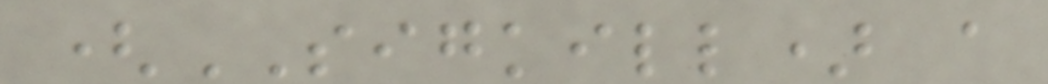(SIGKILL) a
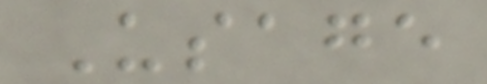Usage
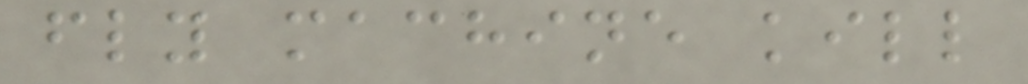fly machine kill
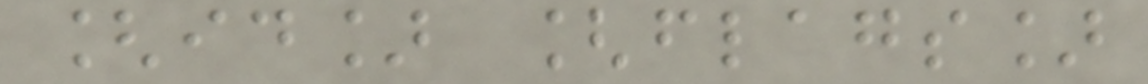[id] [flags]
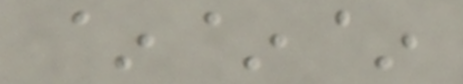~~~
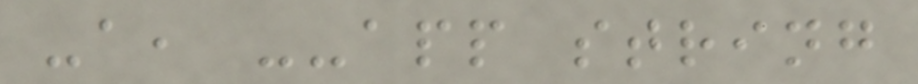-a, --app string
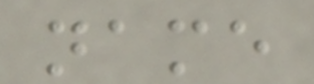name
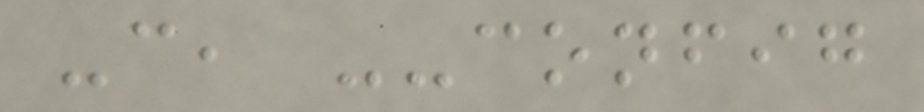-c, --config
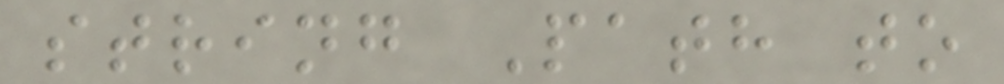string Path to
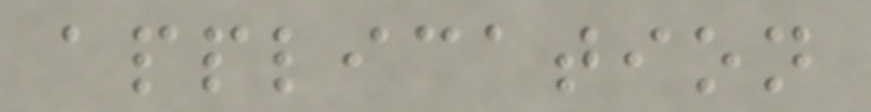application
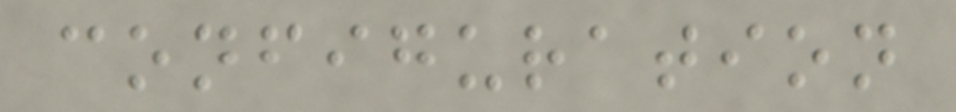configuration
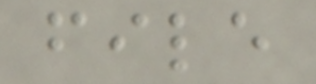file
